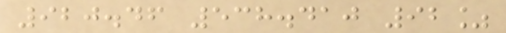920.46 538.410 92%
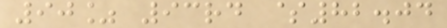90% 93rd $82.04
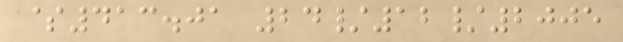$413.01 24/12/2005
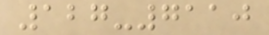127-7110
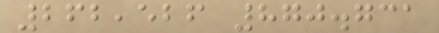262,526 870.731
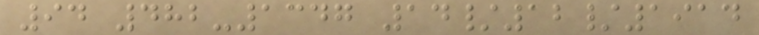94 482-1347 14/12/1914
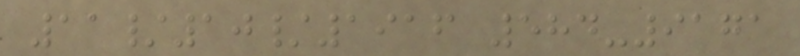11/10/1916 584-9171
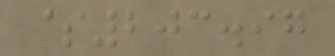$203.97
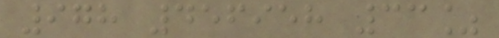978 456958 33%
